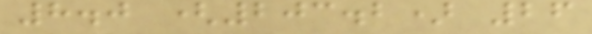8.0 (203.2) 26
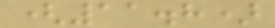(11.8)
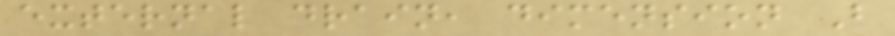external drain, dimension B
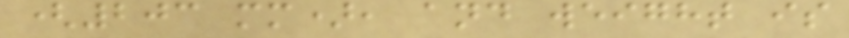(203 mm), and weight is
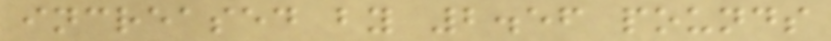increased by 2.56 pounds
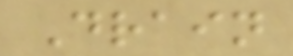Drain
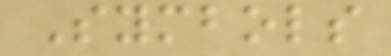Symbols
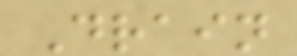Drain
